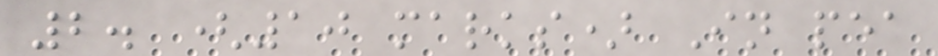2. (10 marks) In pea
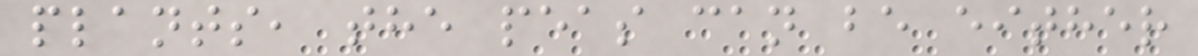plants, the peas can be either
